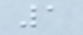1
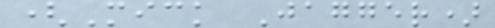(Mick Jagger)
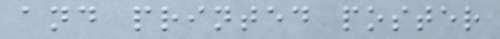and printed poster
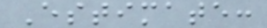Estimate:
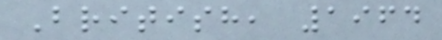British, 1964
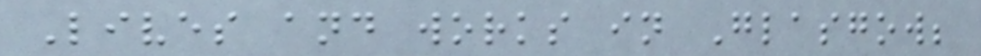Lives and works in Glasgow;
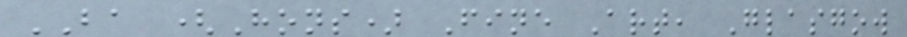BA (Hons) Fine Art, Glasgow
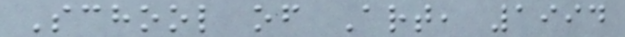School of Art, 1994
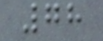78
